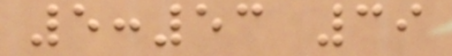5:53 39
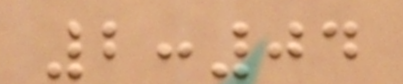2:04
